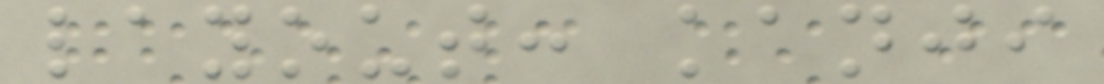layout: kanji
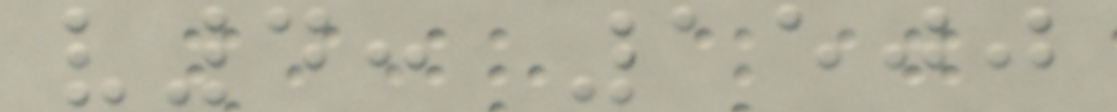v4: 1500
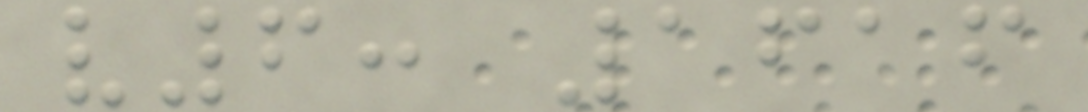v6: 1616
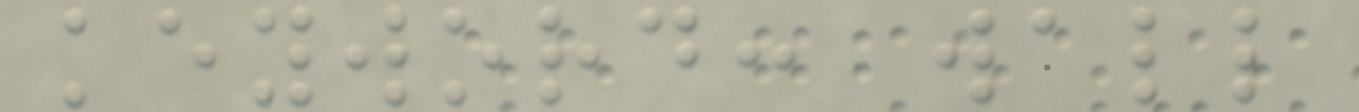keyword: wall
